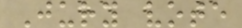Jury vote
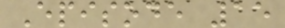Episode 15
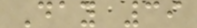Day 39
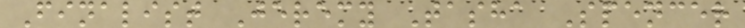Finalist Jeremy Tasha Spencer
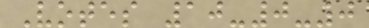Votes 10-0-0
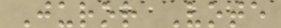Juror Vote
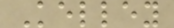Kelley
